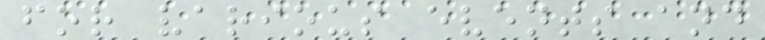for various events and
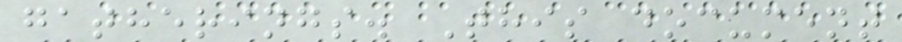gatherings. This document
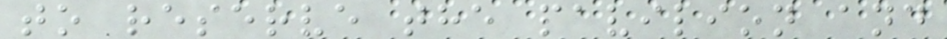to reserve the pavilion and
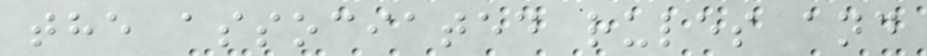the associated rules and
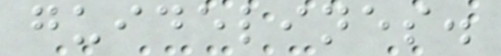guidelines.
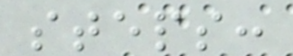steps:
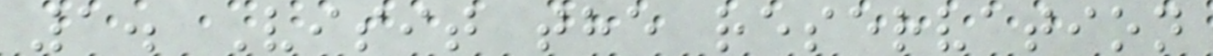1. Visit the reservation
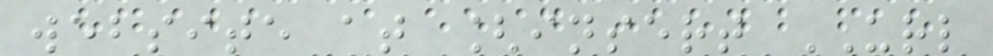website at [insert URL
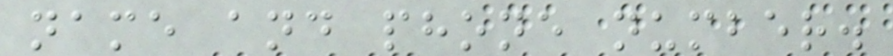name and phone number.
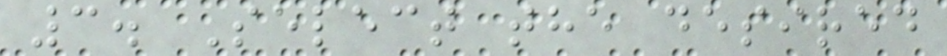3. Select the desired
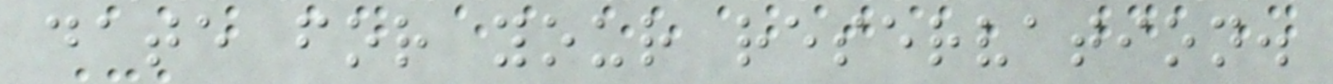date for your reservation.
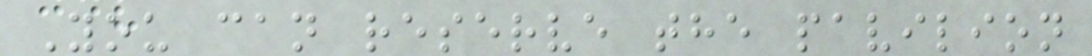You can reserve the pavilion
